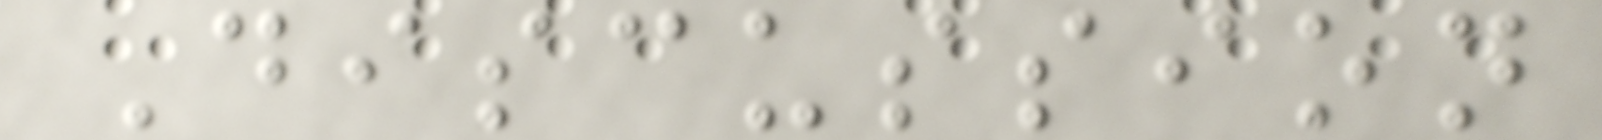Discussion
